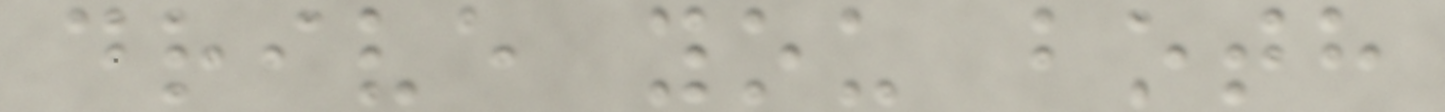drive you both
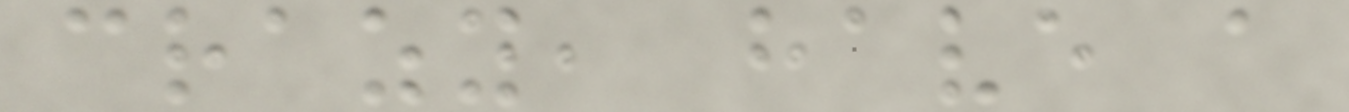crazy, have a
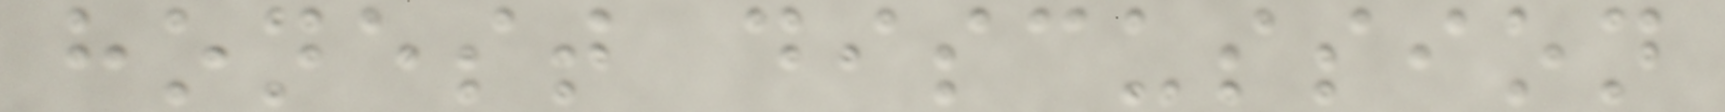honest discussion
